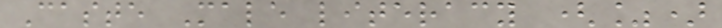Caste Male literacy (%)
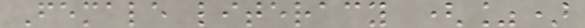Female literacy (%)
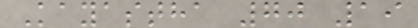Kayastha 70 19
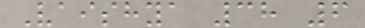Vaishya 38 6
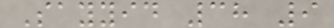Sayyid 38 9
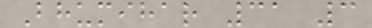Bhumihar 31 3
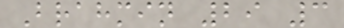Brahmin 29 3
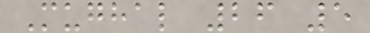Mughal 26 5
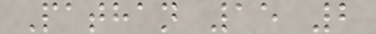Pathan 15 2
